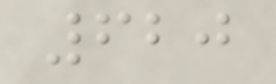620
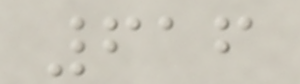616
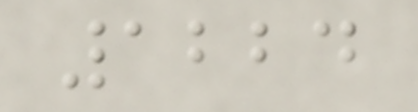1224
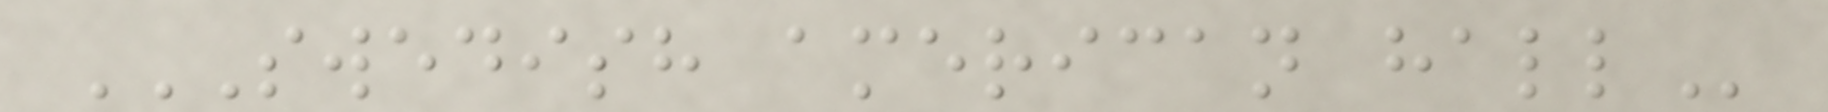SWEDISH AMERICAN HALL
